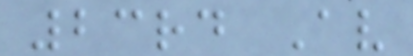23rd Av
